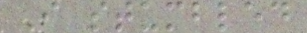I stumbled
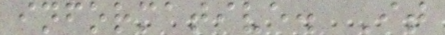informative. It
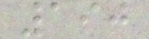190
